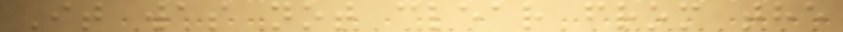It was not clear from the
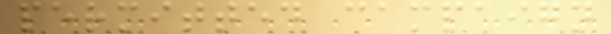permitted campaign
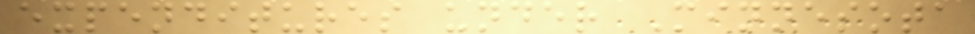expenditures under Minnesota
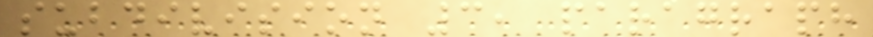subdivision 3, paragraph
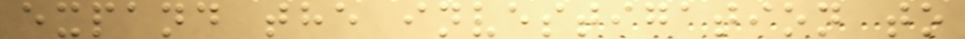expand the investigation to
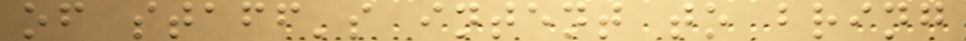of staff's intent to bring
